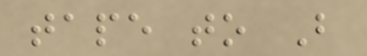tape to B
